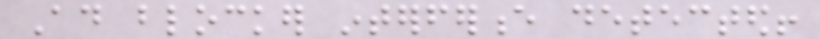Ad blocker interference detected!
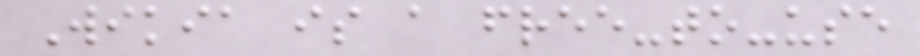Wikia is a free-to-use
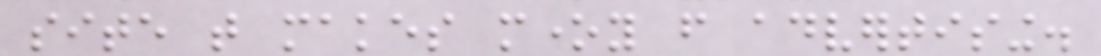site that makes money from advertising.
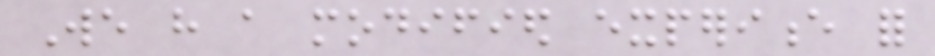We have a modified experience for
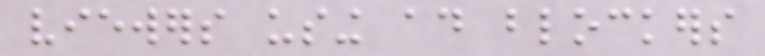viewers using ad blockers
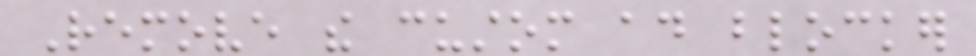Remove the custom ad blocker
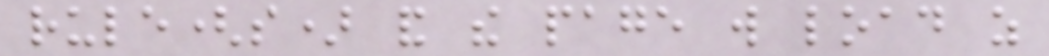rule(s) and the page will load as
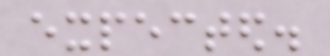expected.
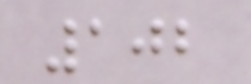102
